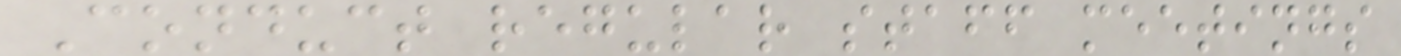Conduct regular staff meetings
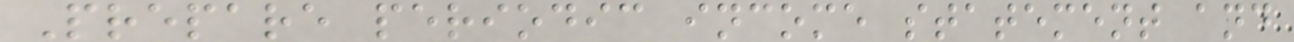Prepare periodic income statement and
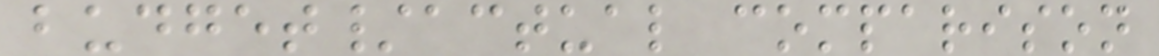budget/actual comparison
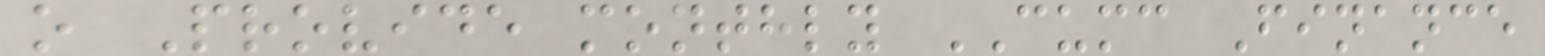o Provide monthly CUMC Finance
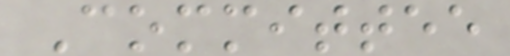Committee
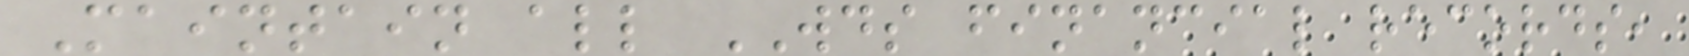Maintain all WDS financial records,
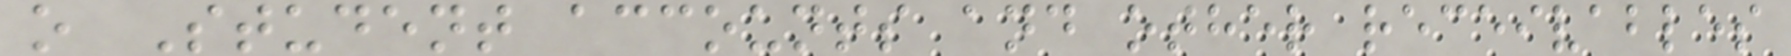o Student accounts and other receivables
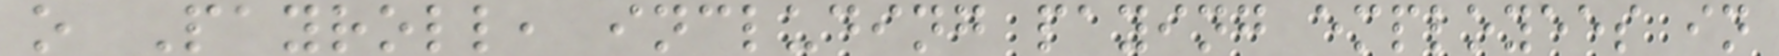o Payroll, including paying employees in
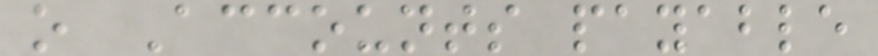o Accounts payable
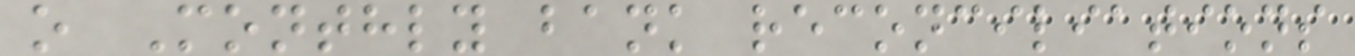o Monthly bank reconciliations
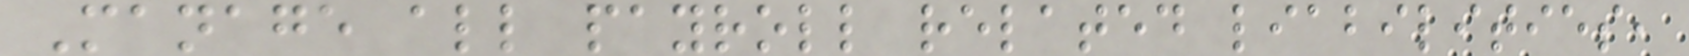Manage all payroll related liabilities,
